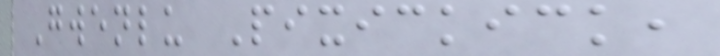Gwenlu Pixickick,
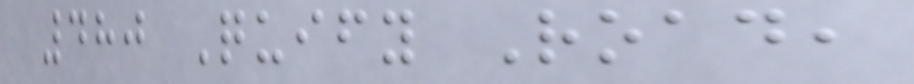480 Quify Road,
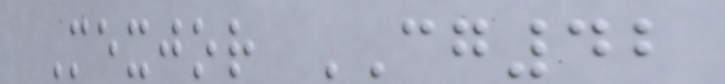Mexjor CG42
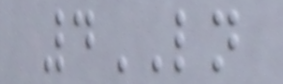4LN
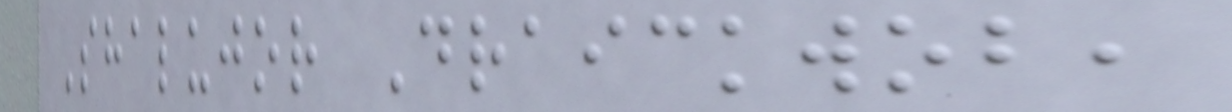Shalujor Draickwob,
